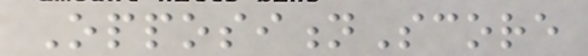OppositionScore
